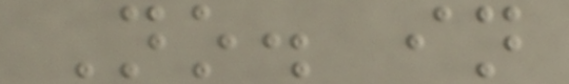No. in
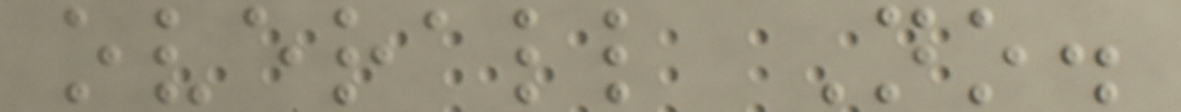overall No.
